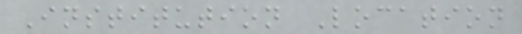Institution Location
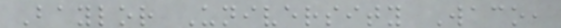Baylor University Waco,
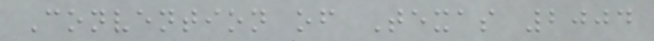Convention of Texas 2004
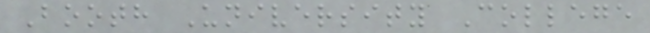Booth University College
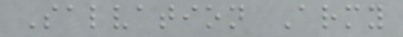Salvation Army
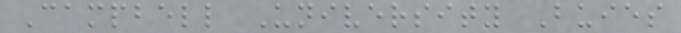Campbell University Buies
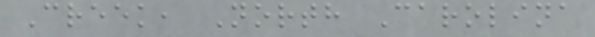Creek, North Carolina
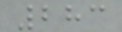283
